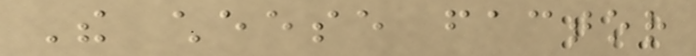The cheese factor
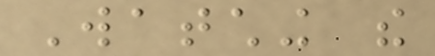Watching the
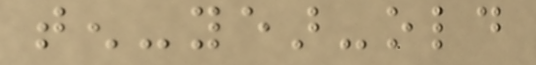ten-year-old
